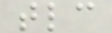tlc
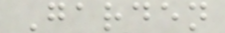Garden
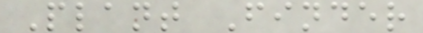Plant Finder
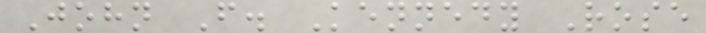John F. Kennedy Rose
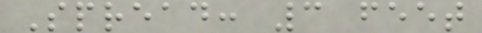Spread: 3 feet
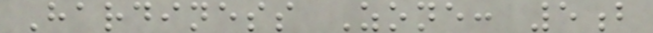Hardiness Zone: 5b
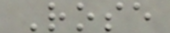Rose
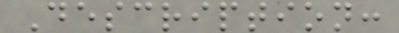Description:
